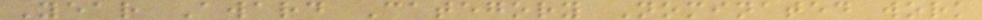Year Award Category Nominated work
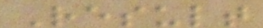Result
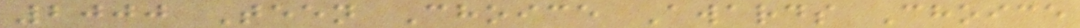2000 Teen Choice Awards Choice
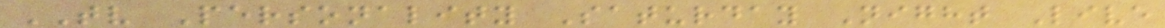TV Personality Saturday Night Live
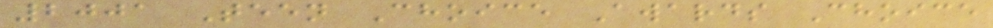2001 Teen Choice Awards Choice
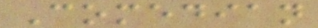Comedian
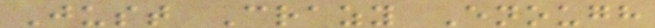Just Crazy Enough
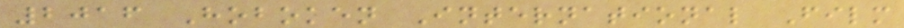2016 Hoboken International Film
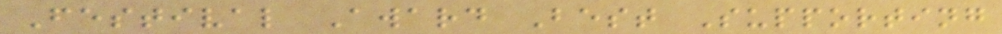Festival Award Best Supporting
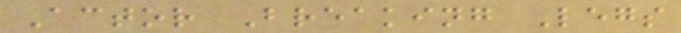Actor Breaking Legs
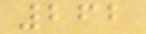262
